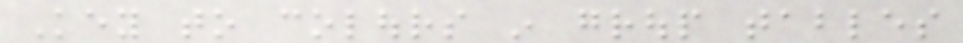Key to colours in group tables
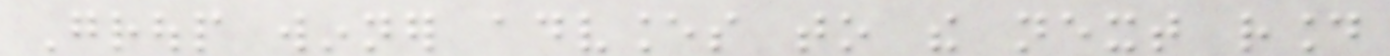Group winner advances to the next round
